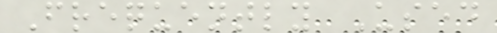Frequently Used
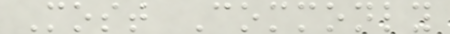Most Commonly
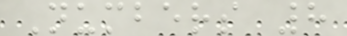Numbers 8
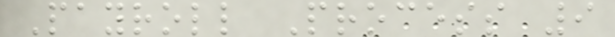Payroll Process 9
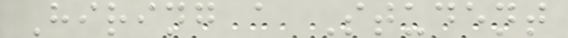Hiring a Student
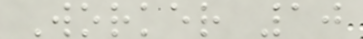Worker 10
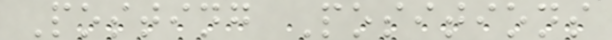Posting Positions
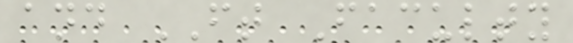and FT Faculty
